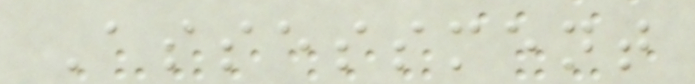Assessment
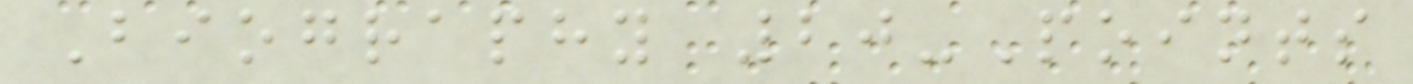Biography 20-Points
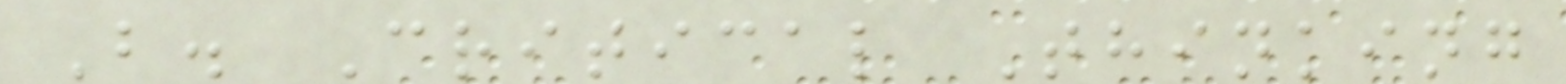B. Critical Thinking
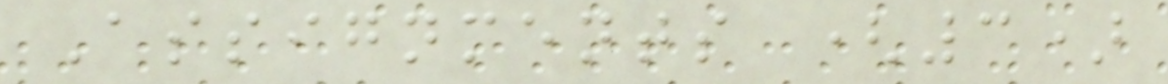Assignments (3)
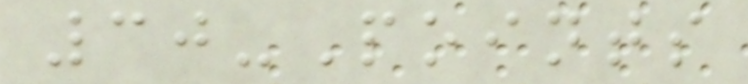30-Points
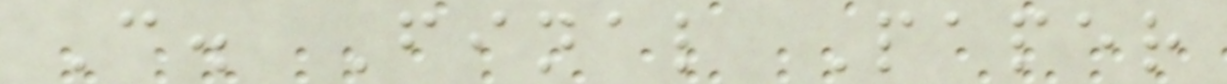C. Final Paper
